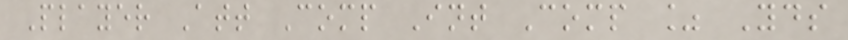Player Att Comp Int Comp % Yds
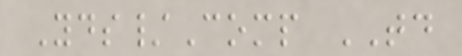Yds/Comp TD
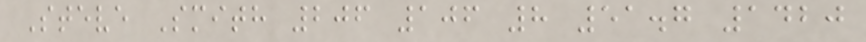Steve Smith 206 106 8 51.7 1420
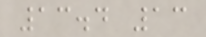13.4 13
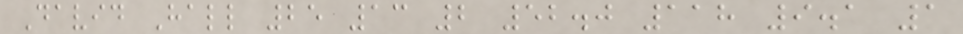David Hall 25 13 2 52.0 118 9.1 1
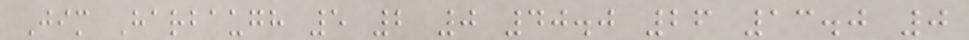Jim Harbaugh 5 2 0 40.0 26 13.0 0
